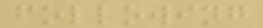following
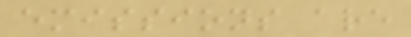emissions are
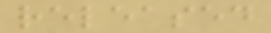released
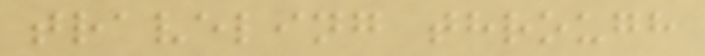traveling through
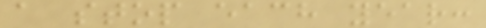a stop each year:
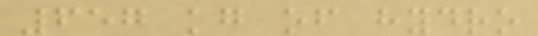657 kg of hydro
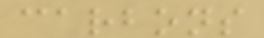carbons
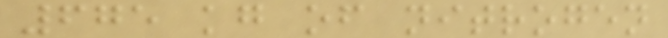675 kg of nitrogen
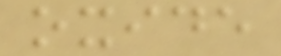oxide
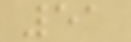51
